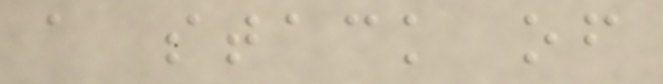a stack of
